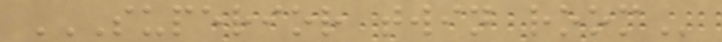SUPERIOR TWIN ROOM
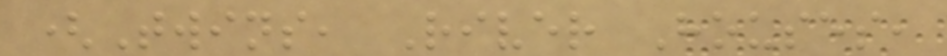(Twins, River Houses,
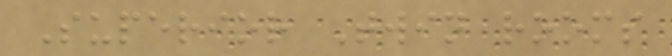Superior Twin rooms
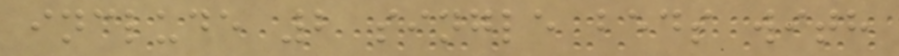include 2 single beds with
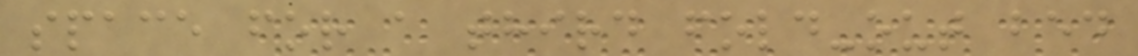space for a third fold-out bed
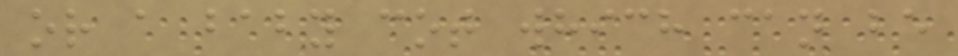or a baby cot which can be
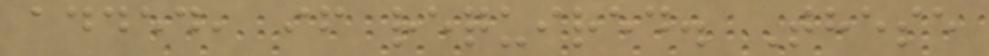added, if required. These
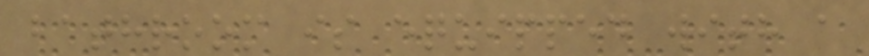bathroom is equipped with a
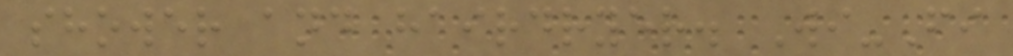shower and hairdryer. Wi-Fi
